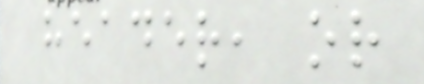header, or
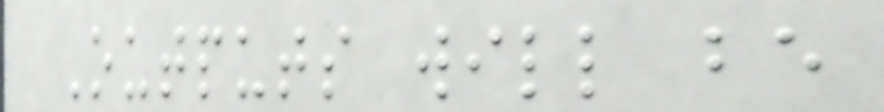Outputs will be
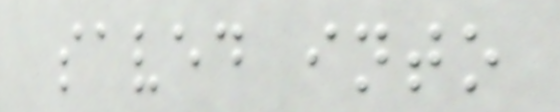saved into
